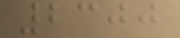2300
